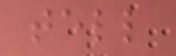tell
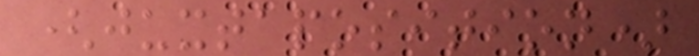(juxtaposition)
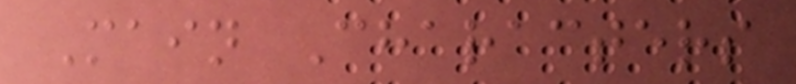Main Characters
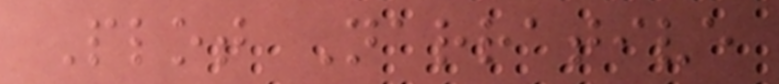Plot Narrative
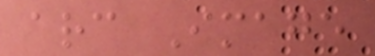arc Image
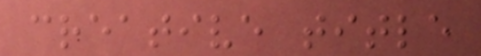creative title
